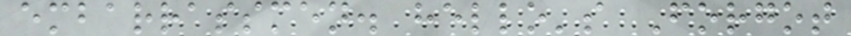embarrassmen. hello's Forgot
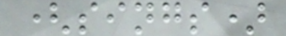(sings)
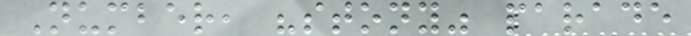Number, "stony" parade
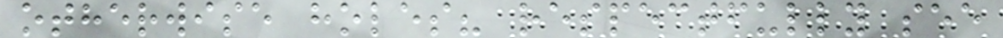otherwise holes? respectfully see
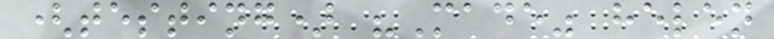(testing) "Made" helen
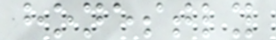honestly
